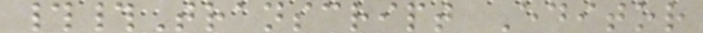##Transcript Editor
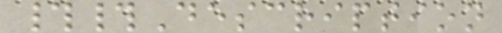##Description
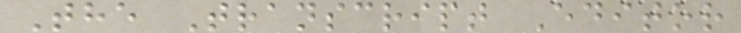The Transcript Editor
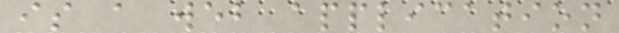is a web application
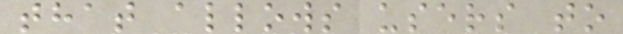that allows users to
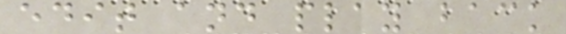edit and play back
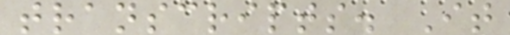transcripts. It
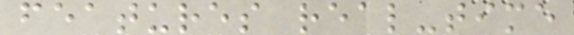features real-time
